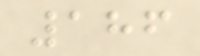186
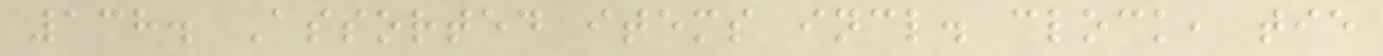138. Assorted items incl. clock, tie
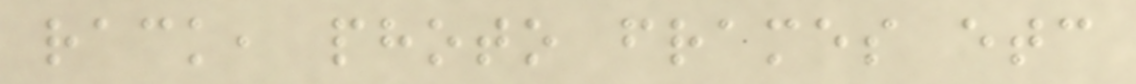rack, photo frames etc
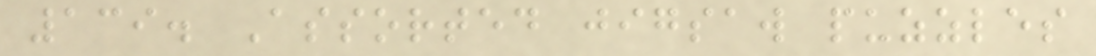139. Assorted jigsaw puzzles
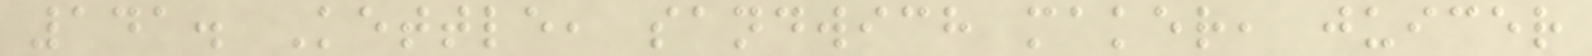141. Kettle, sandwich maker, juicer
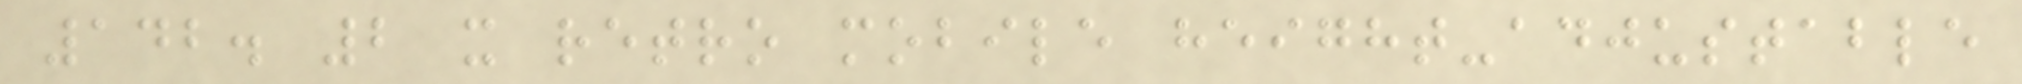142. 2 x retro mobile height-adjustable
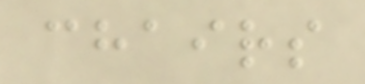chairs
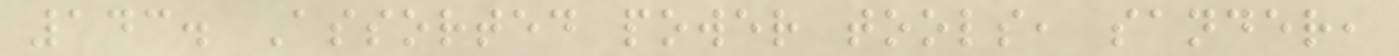143. Assorted power tools, sander,
